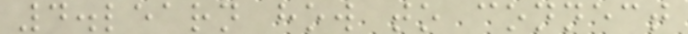4.learn how to connect
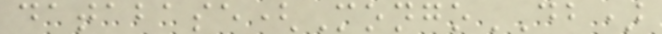database(MongoDB)
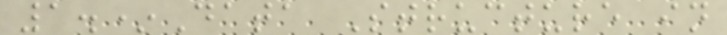1.*Data Structure in
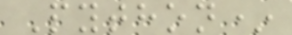Python*
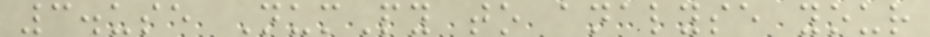3.use NumPy to analyse your
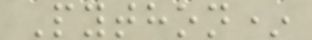Python*
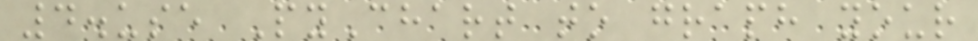4.use PyChart to graph your
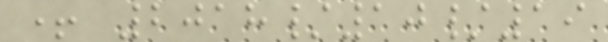+ 2018/10/19
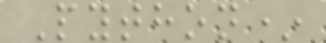Python*
